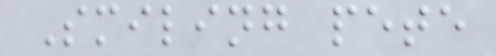Smiling pete
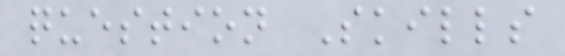question Skills
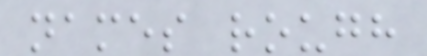names rough
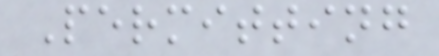Permitting
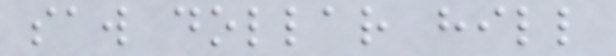saw dollar hill
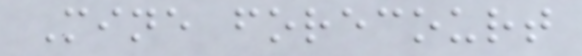Mine forecourt
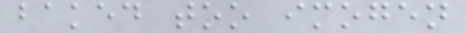baked too imogen
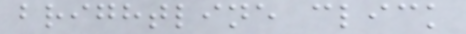brightline click
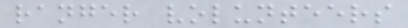ranger volunteers
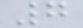7
